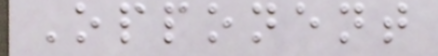Opponent
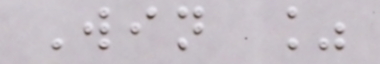Win %
